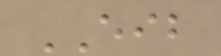EIB
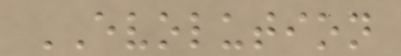EVOLUTION
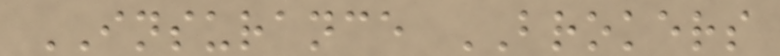INSURANCE BROKERS
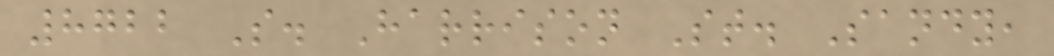8722 S. Harrison St. Sandy,
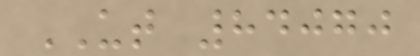UT 84070
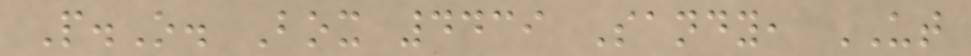P.O. Box 4439 Sandy, UT
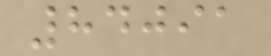84091
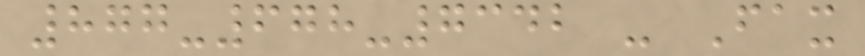877-678-7342 - Fax
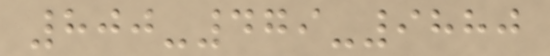800-479-9880
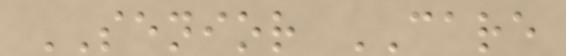SENIOR CARE
